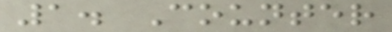1. Counter
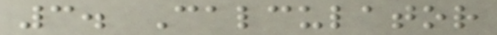3. Calculator
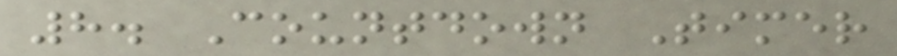8. Countdown Timer
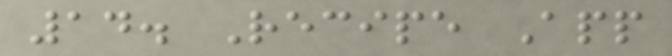14. Recipe App
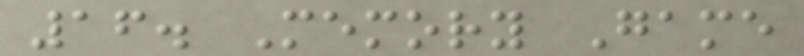16. Memory Game
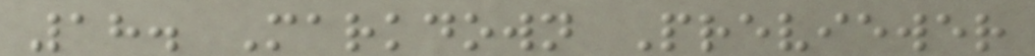18. Markdown Previewer
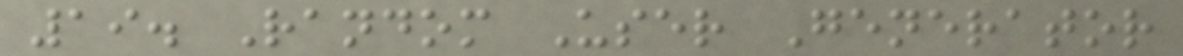19. Random User Generator
